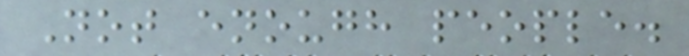Not enough people.
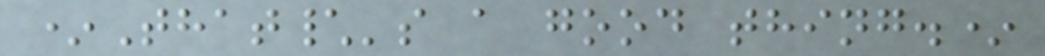*That\'s a good thing.*
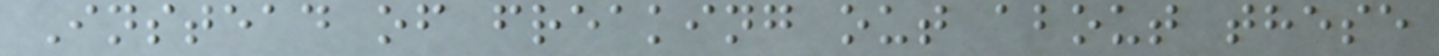Instead of freaking out about these
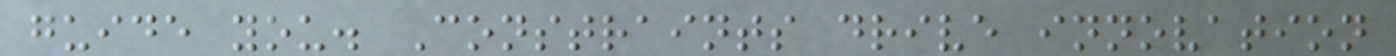guide you. Constraints drive innovation
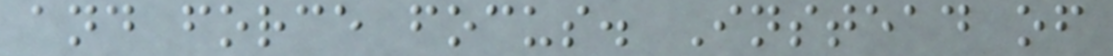and force focus. Instead of
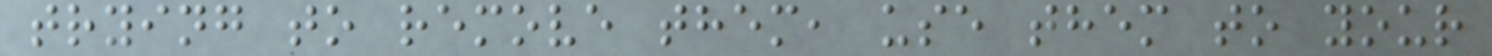trying to remove them, use them to your
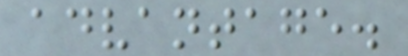advantage.
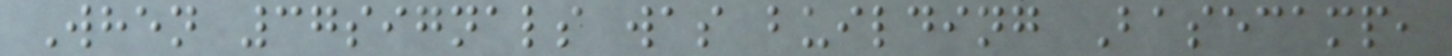When 37signals was building Basecamp,
